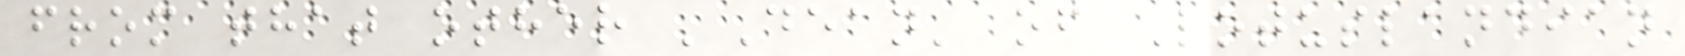from that other 'Dean' of Lotuslandian
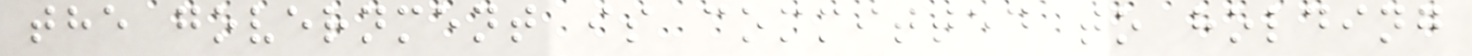the government is committed to holding
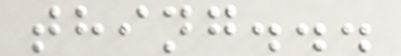thing...
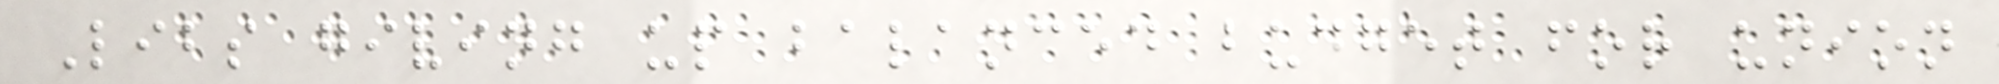Libs giving up balanced budget for union
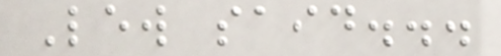Lew said...
